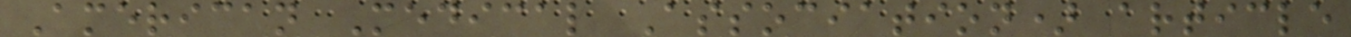American Medical Association) article
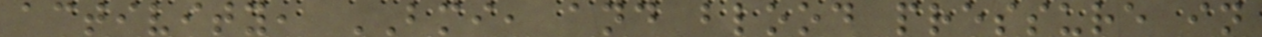activity, BMI, and blood pressure in
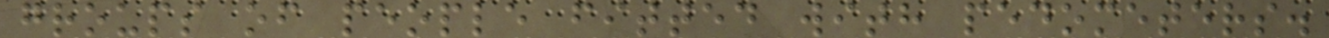groups of people fitted with pedometers.
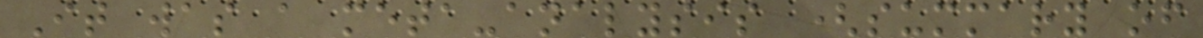It was a meta-analysis (summary of
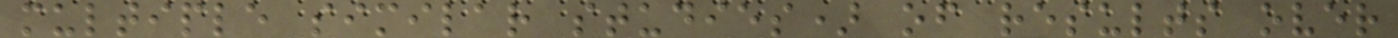multiple similar studies) of results over
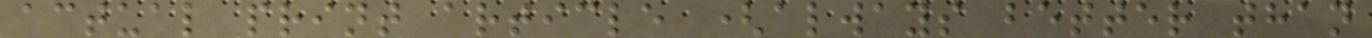actual print article (always better than
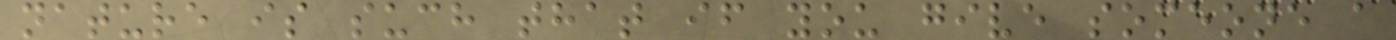nature is such that if you give someone a
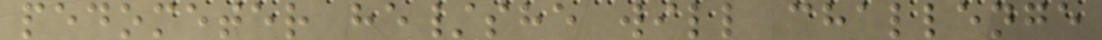pedometer he/she will challenge
